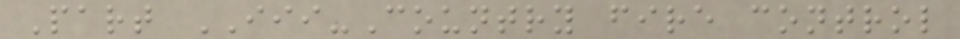Part III-Country fire control
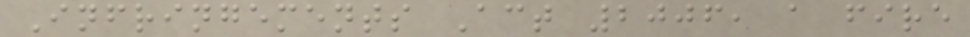Infringements Act 2006, a fire
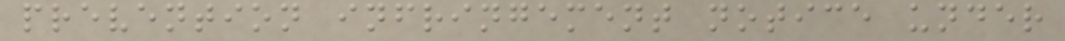prevention infringement notice under
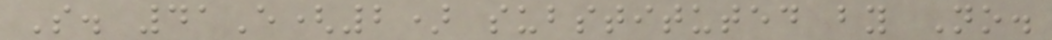S. 41E(2) substituted by No.
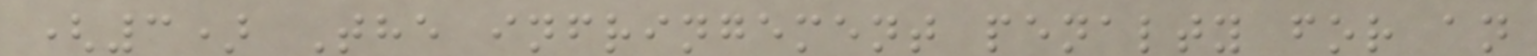(3) The infringement penalty for an
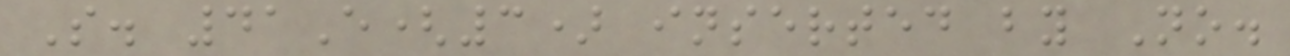S. 41E(3) inserted by No.
